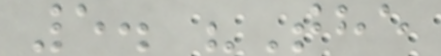5. "The
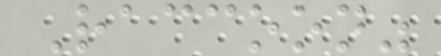Raccoon"
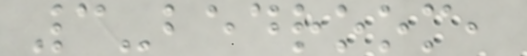3-bedroom,
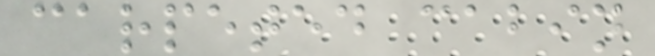carpeted cabin
